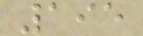195
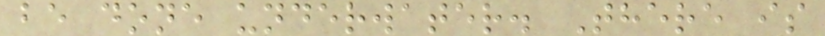be done underwater. There is
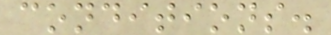conditions.
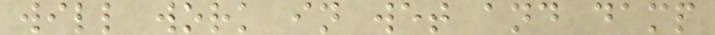will work in wet and damp
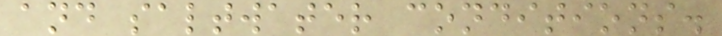and saltwater conditions.
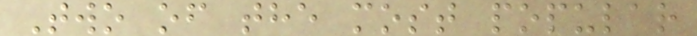Two of the most popular
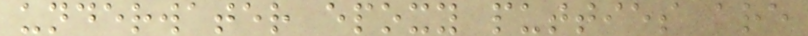underwater epoxy putties are
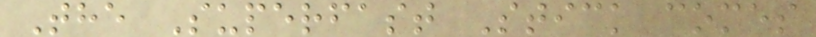The Superfast Stick comes
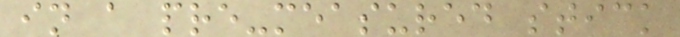in a pre-measured stick
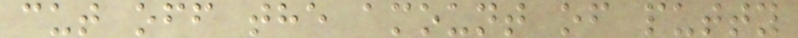cut off the amount of putty
